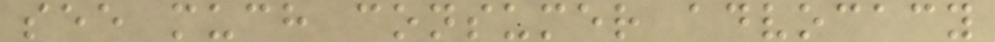see much consumer advocacy
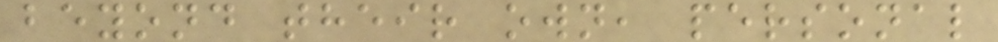beyond their own, personal
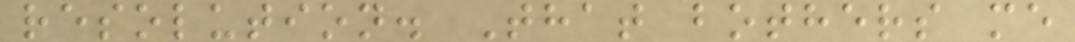resolution. That bothers me
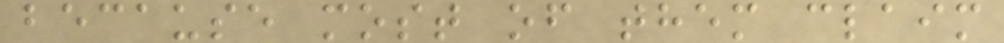because most of them claim
